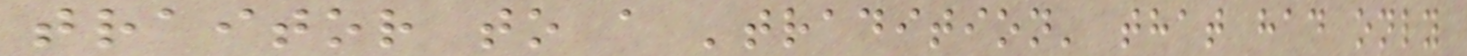traitor to a 'tradition' that had only
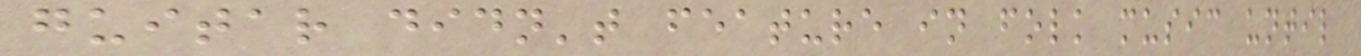guitar didn't feature in folk music until
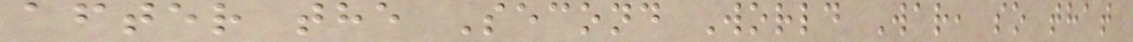after the Second World War, so that
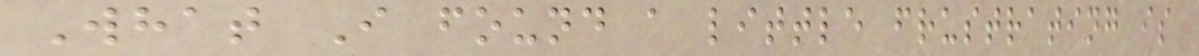What I found a little frustrating is
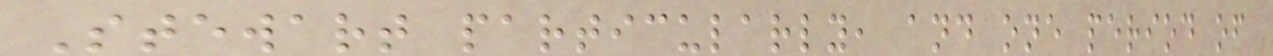Stewart particularly, and one period of
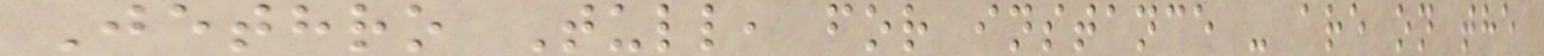Jethro Tull, for instance - are on the
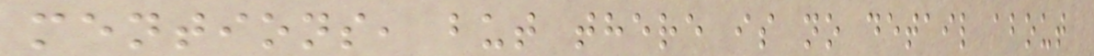mentions, but there is no detail about
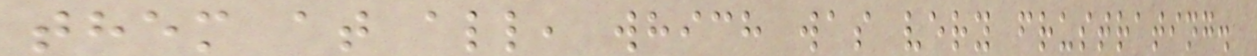them at all, which was very frustrating.
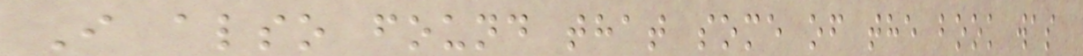I also found that some of the book was
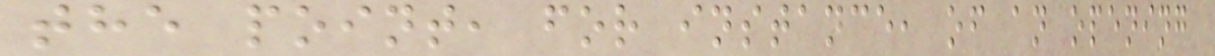the point, for instance, of an opening
